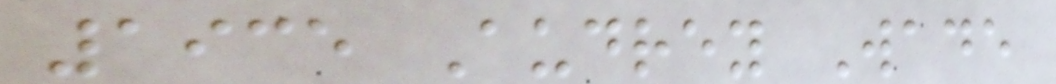1935 Audrey Wade
